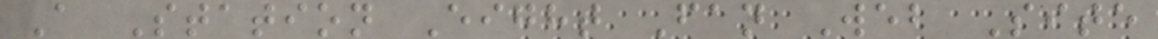A Station Eight Fan Web Site
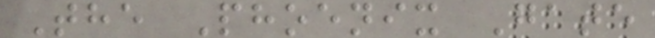The Phoenix Gate
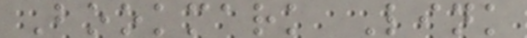Bookmark Link
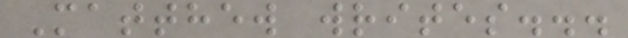Matthew writes...
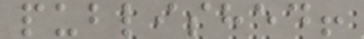published!
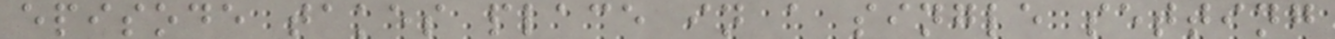episode takes place in a single setting
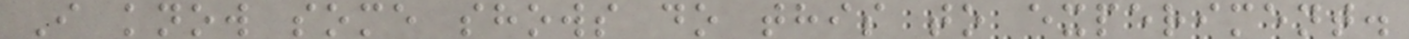I know some shows do this to experiment.
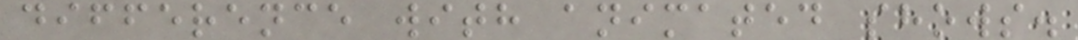difference with animated shows.
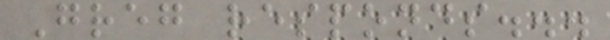Greg responds...
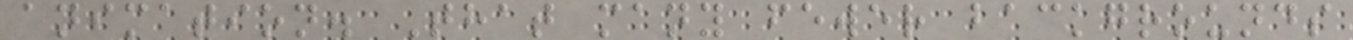animation. That many fewer backgrounds
